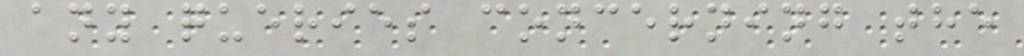any queries concerning the
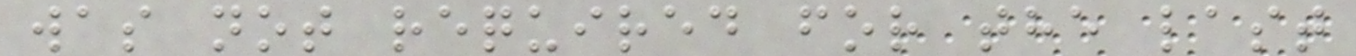was not required for the last
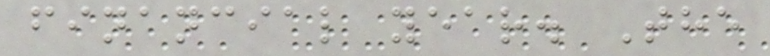financial year. The
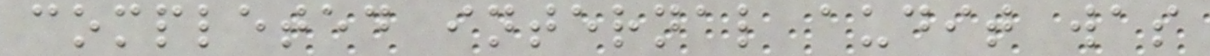completed internal audit was
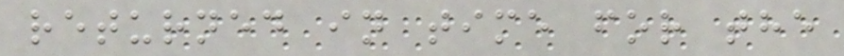returned in time for the
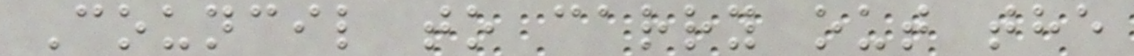Council to carry out the
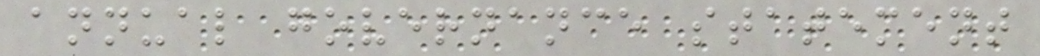annual governance statement
